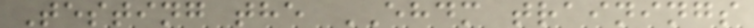Testing the EHDM trainings
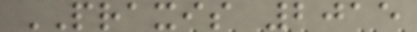PRAXIS 2015
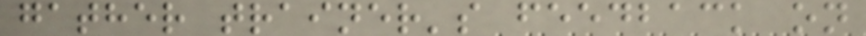gather trainer's feedback on
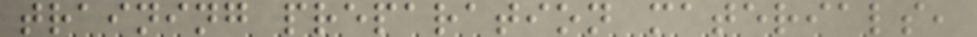training preparation materials,
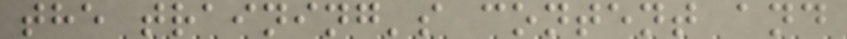the training's content and
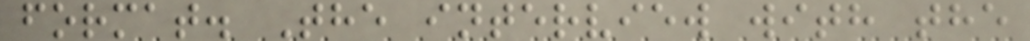format. The interview with the
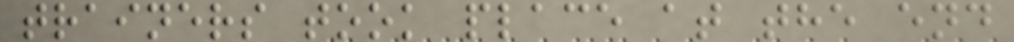trainers took place at the end
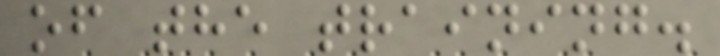of the training.
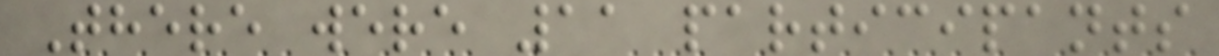There were 11 participants
